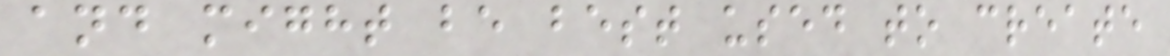and might be best used to create
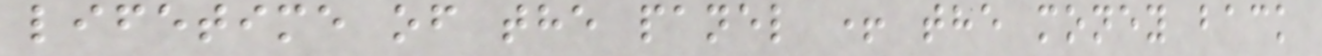lifetime of the panel + the money back
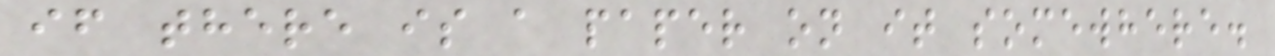if there is a paper on it somewhere.
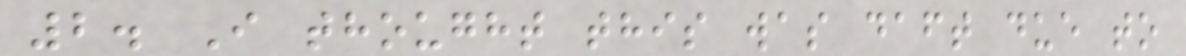2. I thought this was daft due to
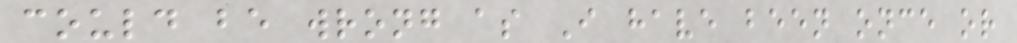could be wrong as I have been once or
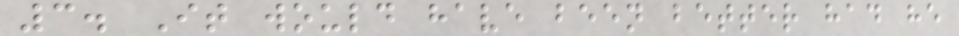3. It would have been better had he
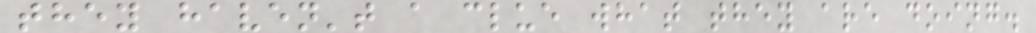they haven't a clue what they are doing.
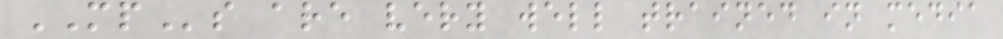MPs are very well trained in media
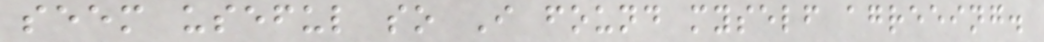seem useful so I found myself agreeing.
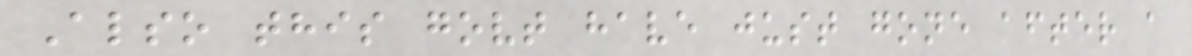Also this govt have just gone after a
